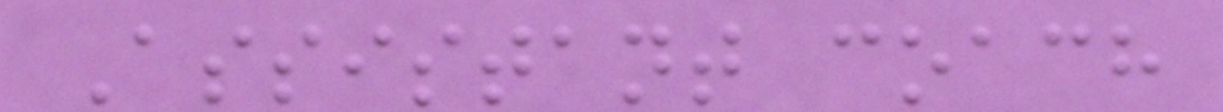Assistant coach
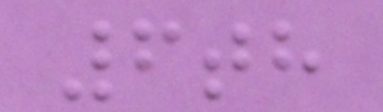6th
